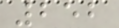252
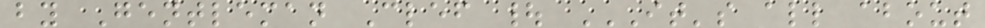by Gentleman Clef | IT'S ALL ABOUT
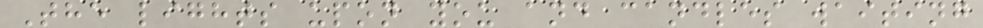The lights upon you and candles waiting
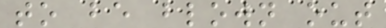to be blown out
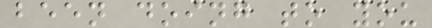been doing to you
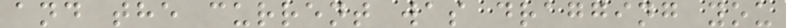and the current was dragging you
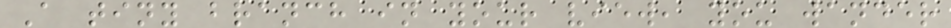A tiny branch in your view, you wander
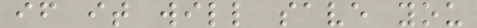if it will save you
